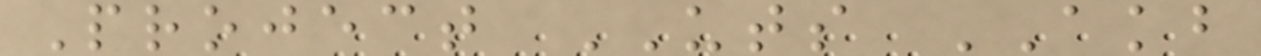Project UTS AKB
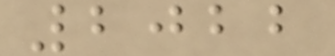2022
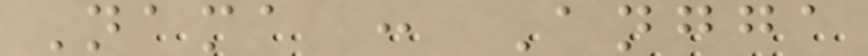Nama : Angga
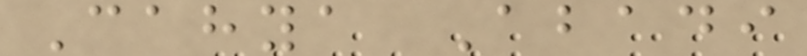Cahya Abadi
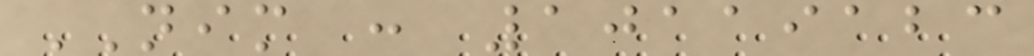NIM : 10119123
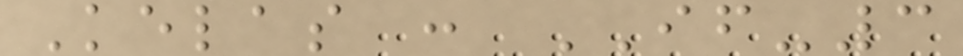Kelas : IF-3
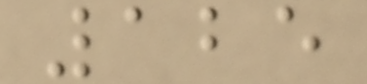125
